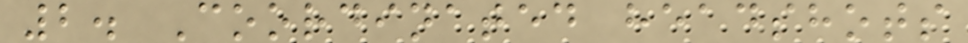2. Coordinated headshots
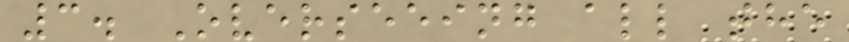3. Overseeing all the
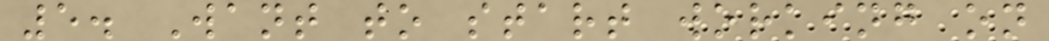5. Want to start working on
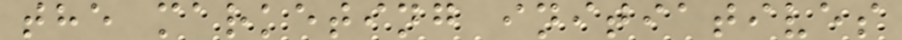the marketing initiatives
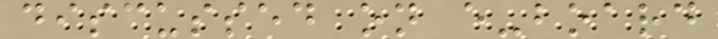discussed on e-board
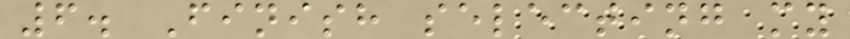6. Finish selecting my
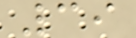39
